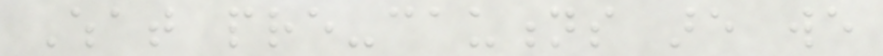What pre-cautions are we
